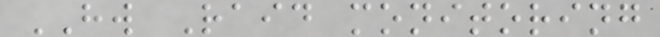HW Raid monitoring
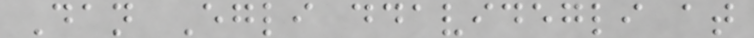Dan Egli ddavidegli at
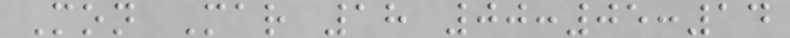Mon Mar 18 00:05:14
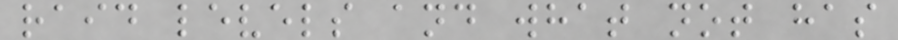raid levels and what not has
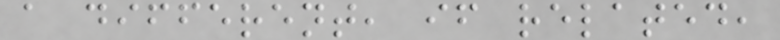a different, if related,
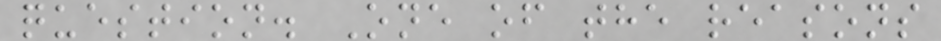question. One of the reasons
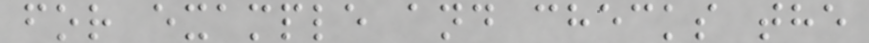for example and checks the
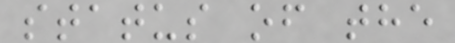status of the
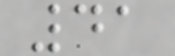41
